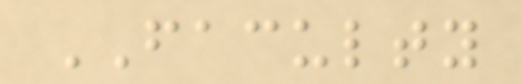FACULTY
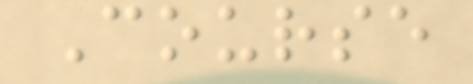Course
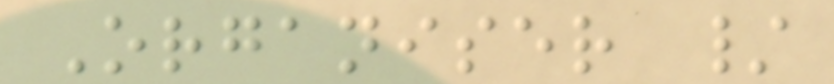Organiser /
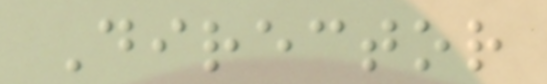Director
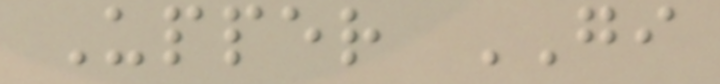Upper GI
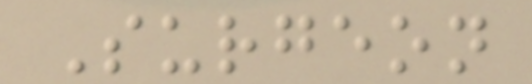Surgeon
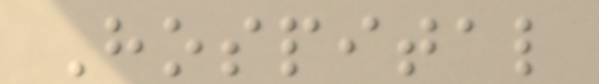Hospital
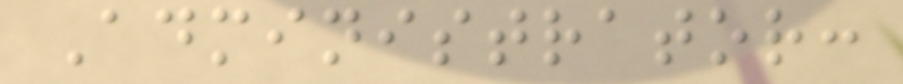Administrator:
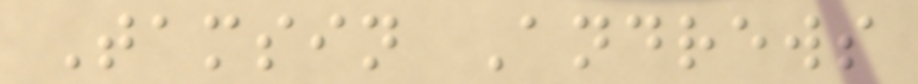Tamsin Andrews
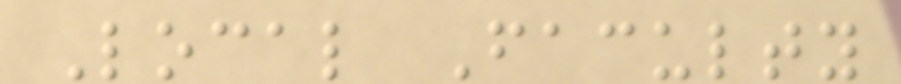Local Faculty
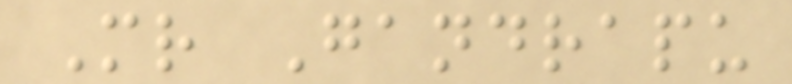Mr Gandrapu
